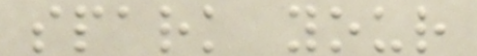spark your
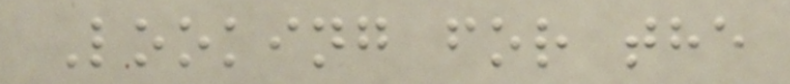Looking for the
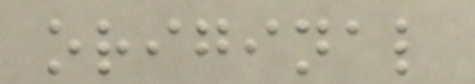original
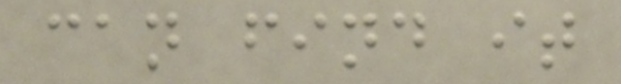can find it
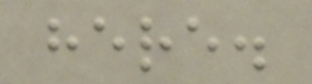here.
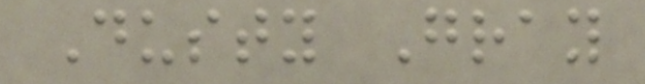Dusty Gray
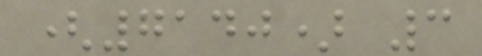(7140) 3
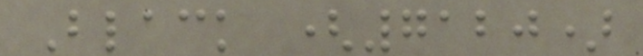Black (7120)
